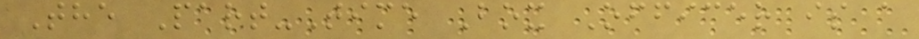The Part-Time Box Officer is a
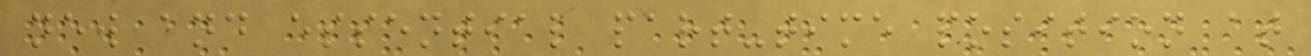new and essential part-time position at
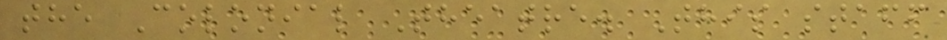the Colonial Theatre. This staff
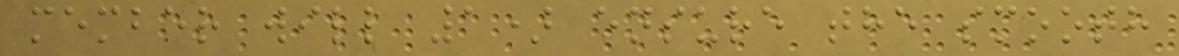member will 1) ensure the smooth
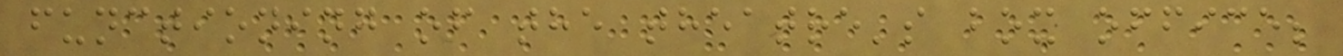functioning of the theatre's box office;
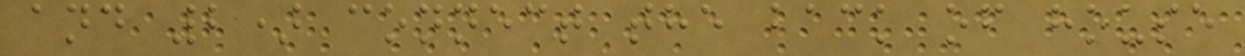and 2) connect the back of house
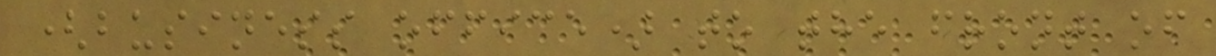(business office) to the front of
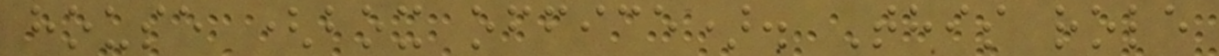house (box office). This role
